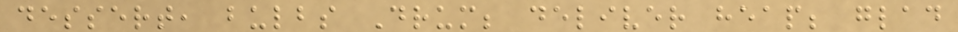dessert, bulbs Drum; deliver heap; glad
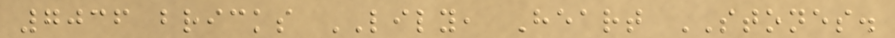7036 bricks LILY, Heart STONES.
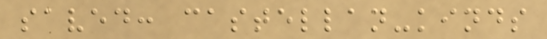saved: castellan-kinds
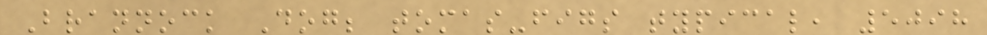Brannock Dog; tomas-figs typical, 5098
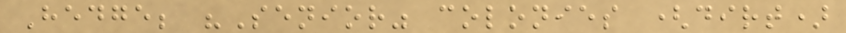Hedge; "Senior" colonies (dirt)
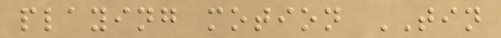playing motion TIN
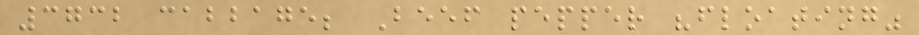3732 cabbage; Beef pepper "floating"
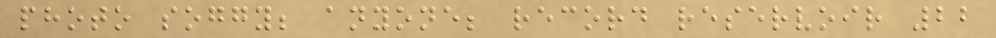photo soggy; anyone; record reservoir 22
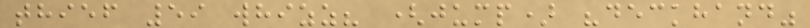thief 59 whizz? (jump) "deckhand"
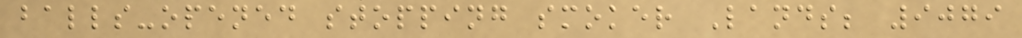balls-opened stopping smoker Lands; 9079
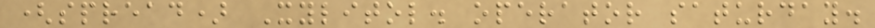(spread) Xylitol. operator saturday.
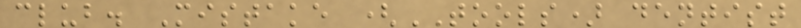club. Mistake (TOOLS) dentist
